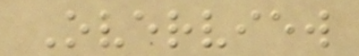Overview
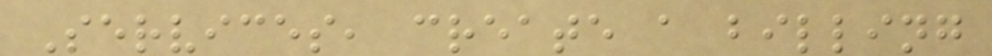Services, create a billing
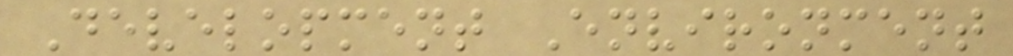Development Environment
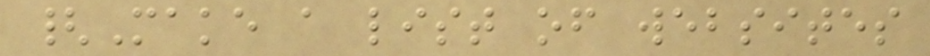{Make a list of websites
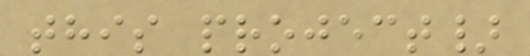this project}
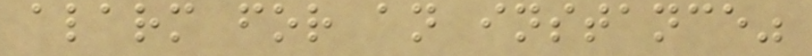alarm for an instance"
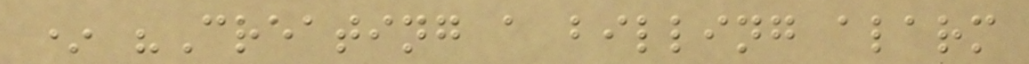* "Creating a billing alarm
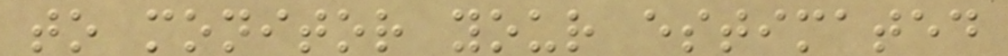to monitor your estimated
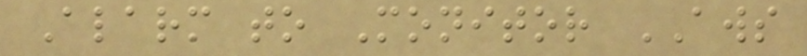Alarm to Monitor AWS
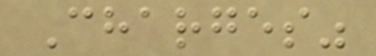Charges"
